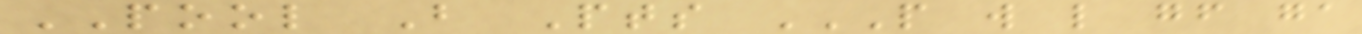POOL B Pts P W L GF GA
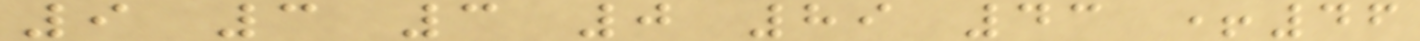9 3 3 0 89 43 +46
